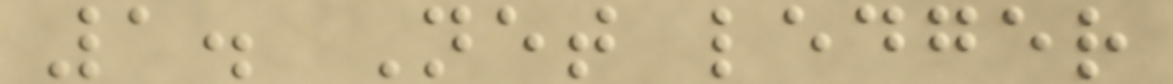1. Net ledger
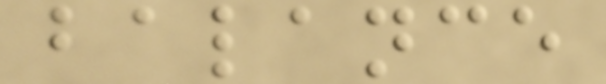balance
